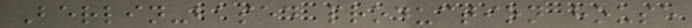Berlin-based production house
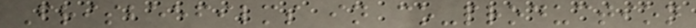Frisbeefilms in co-production
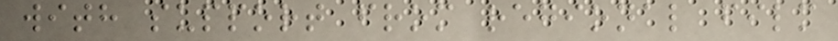with support from regional film
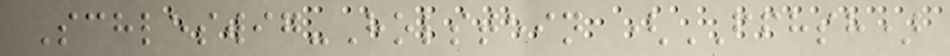Schleswig-Holstein (FFHSH)
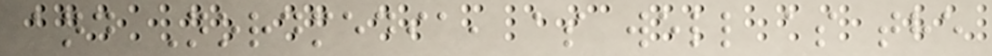and Nordmedia, as well as the
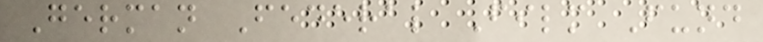German Federal Film Fund
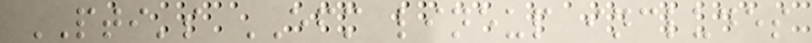PTI's EFM lineup includes
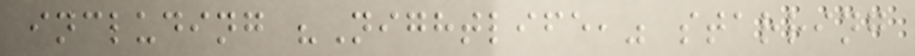including "Nightlife," starring
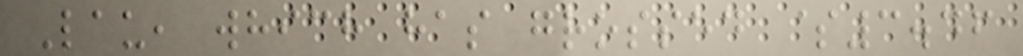Lau, which has grossed $3.46
